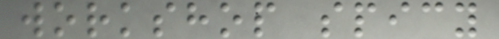workshop spicy
